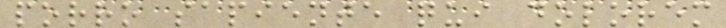porro sapiente qui dolorem
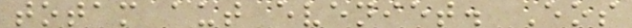totam aut eveniet. Eos
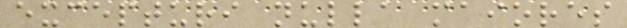excepturi nulla maiores
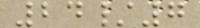24/7
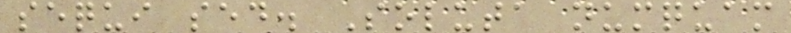sequi sed. Soluta numquam
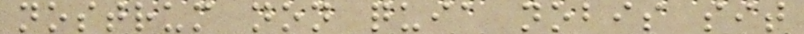nostrum non quia nobis sit
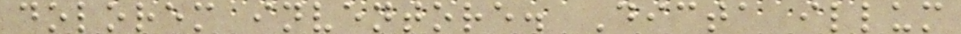dolorem inventore. Dicta illum
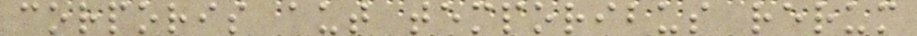corporis aut temporibus rerum
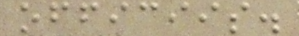officiis.
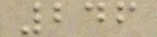246
